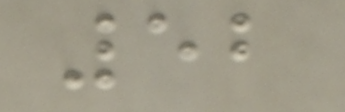52
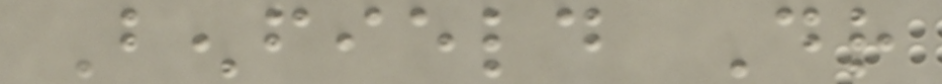Benfield Dr
